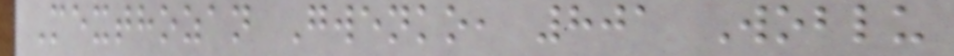Mexthozan Gwenko, 801 Woblu
